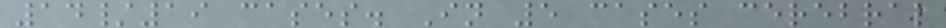14/19 cases. In 5 cases cerebral
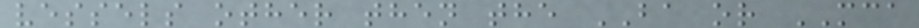vessels other then the BA or MCA
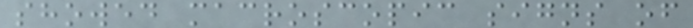showed macroscopic signs of
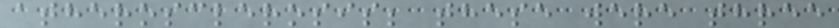atherosclerosis; these were three
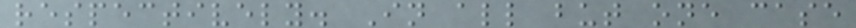respectively. In all but one case
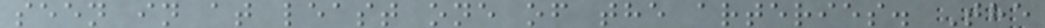seen in at least one of the arteries. The
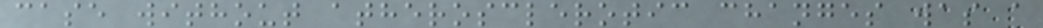case without atherosclerotic changes was a
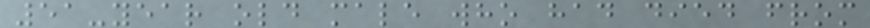51-year old male who had died from
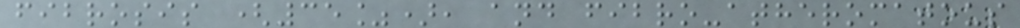fibrosis (35%), and fibro-atheromatous
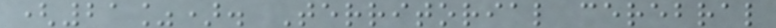(21%). Territorial cerebral
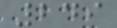249
